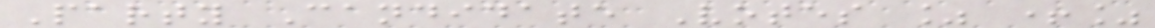Party Candidate Votes % +%
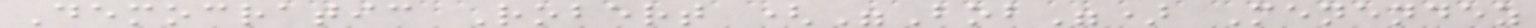Democratic Robert ("Bob") Menendez
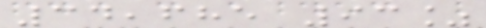34,685 93%
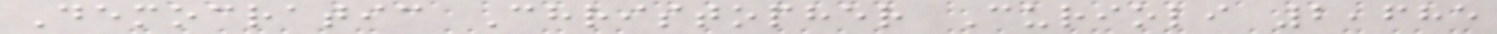Democratic Christopher Curioli 2,685
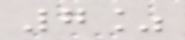7%
